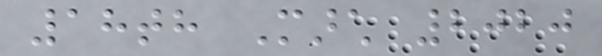18th March 2020
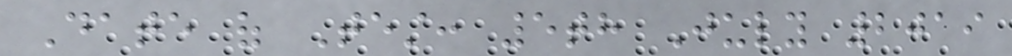Date of Test: 5th July 2019
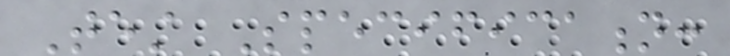Test Specification:
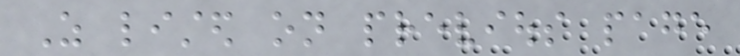As listed on previous page
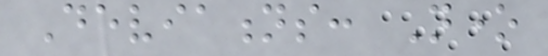Deviations: None
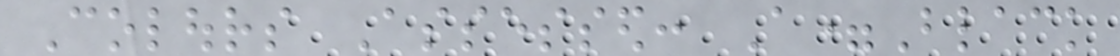Colours Assessed: A=Black
